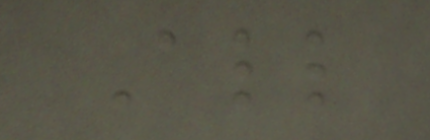All
